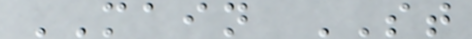MAIN ST
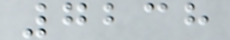7238
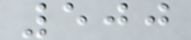500
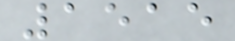1515
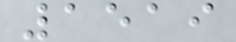1519
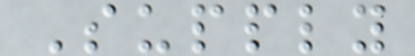Supply
